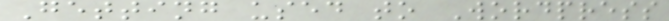Getting used to Wordpress
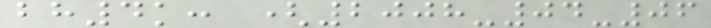bh4k: (2008-04-06
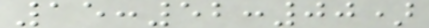15:52:00)
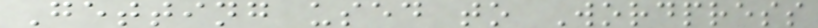Getting used to Wordpress
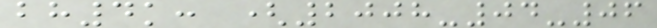bh4k: (2008-04-06
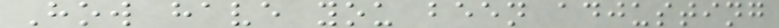How have you been adjusting
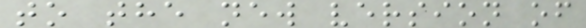to the new version of
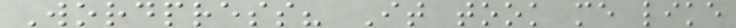Wordpress? It took me like
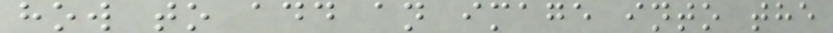how to add an image into the
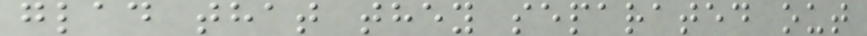glad that they separated out
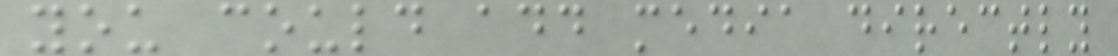you could add media directly
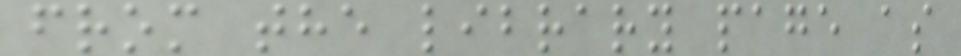from the library page as
